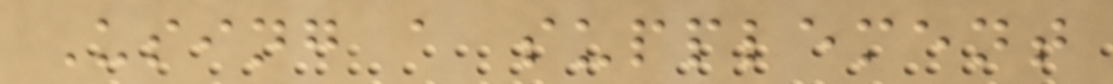Using a supplement
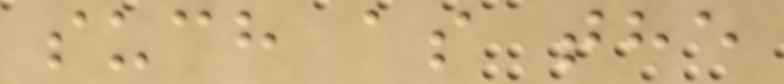such as the
